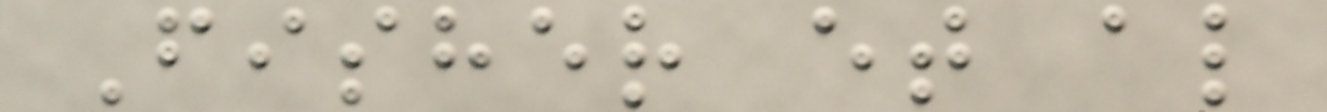Fisher et al
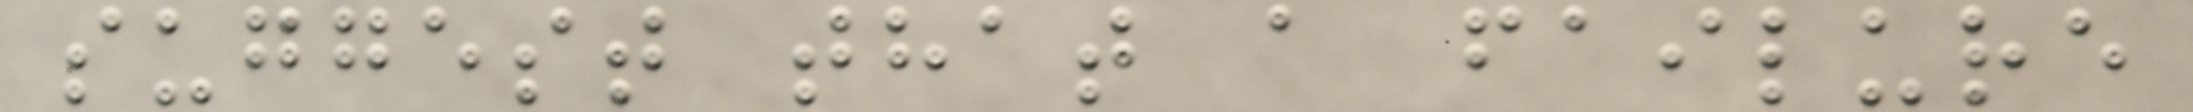suggest that a failure
